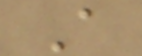A
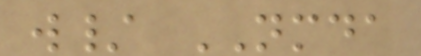w/ NMDA
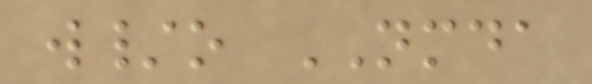w/o NMDA
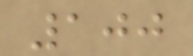100
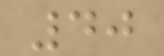40
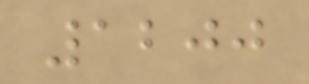1200
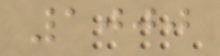1000
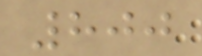800
